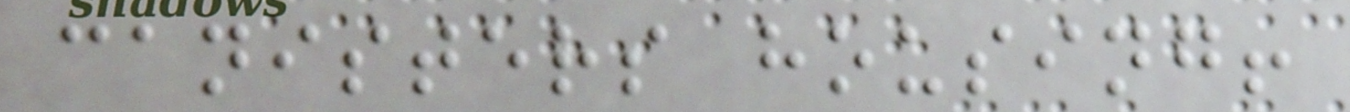canisters housing!
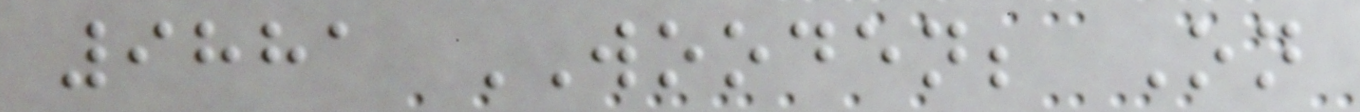9881 WOODEN; On
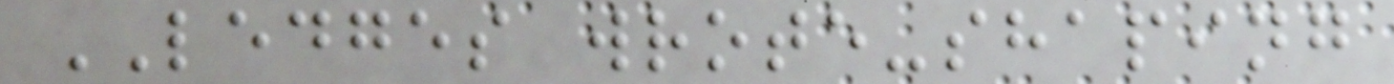LEDGES wrote-shaping
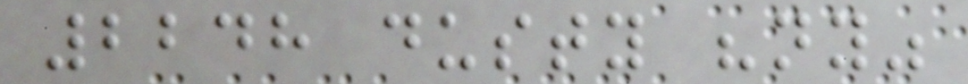2248 dusty "ny"
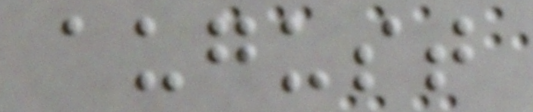august
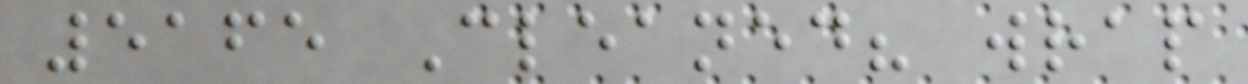5165 Cleaned? wrap
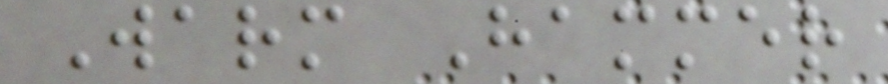Warm Hammer
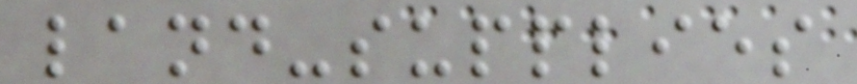land-supplies
